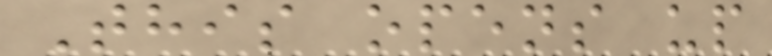This opens up
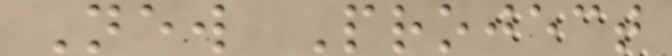New Project
